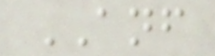ANF
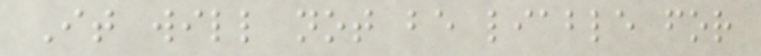It will not be liable for
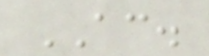AC.
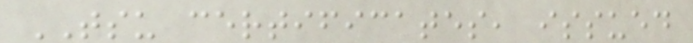TSU certificates, issued
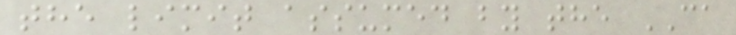the limit assumed by the CA
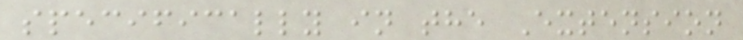specifically in the Extension
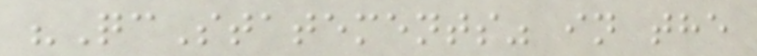"QcStatements" in the
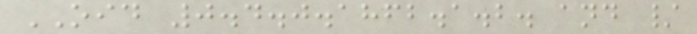OID 0.4.0.1862.1.2. and /
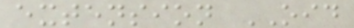extension OID
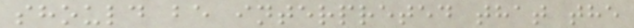should be interpreted that the
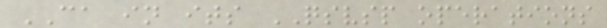CA in its QSVSP operations
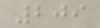209
